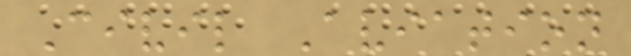Civil Aviation
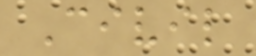Civil
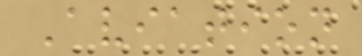Aviation
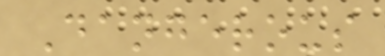Dangerous
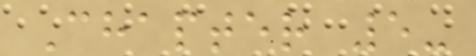Chapter 5-
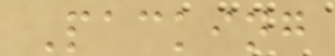Packing
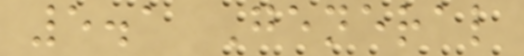5.1 General
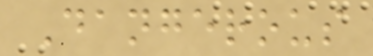Dangerous
